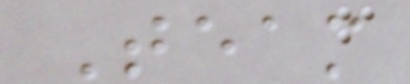Team
